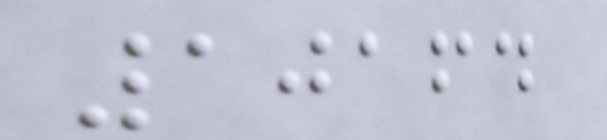10164
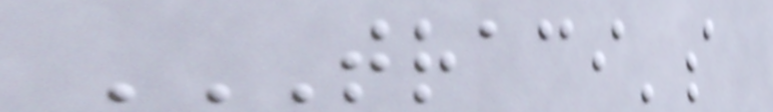TRACI'S
